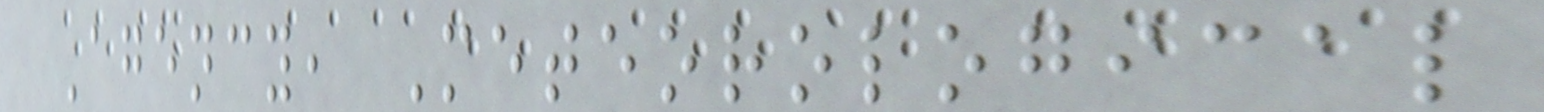Agency, Meteorological
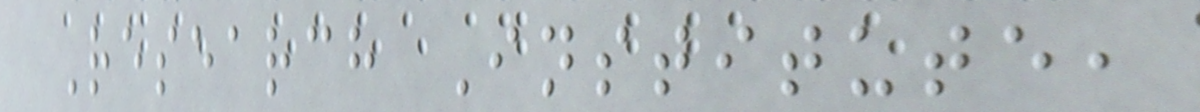Research Institute,
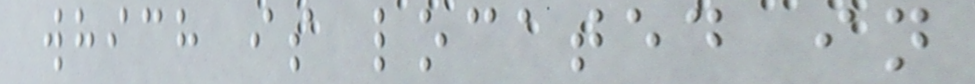which is located in
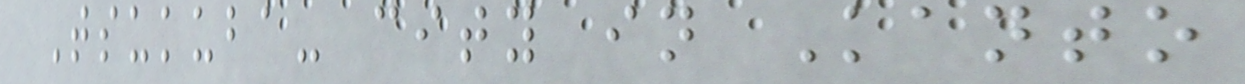Tsukuba- city in Kanto
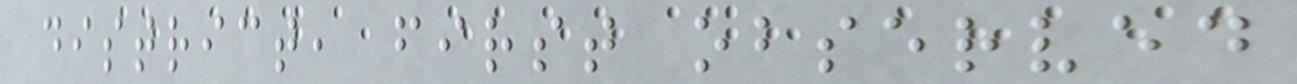district, first observed
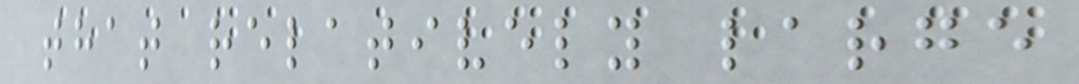that relatively large
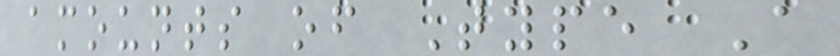amounts of Type A
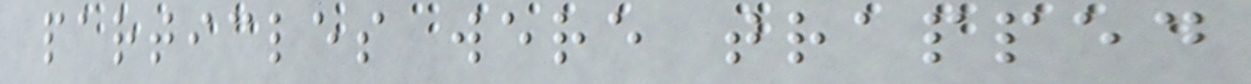particles were trapped
